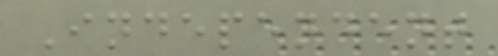Independent
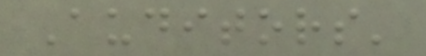Auditors'
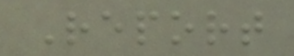Report
